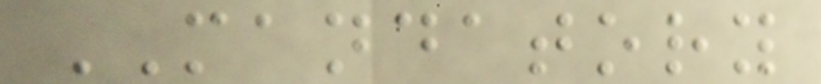MANDATORY
